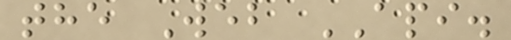the Web API.
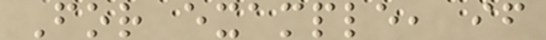For example, if
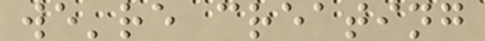we're creating
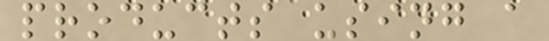products using a
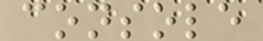console
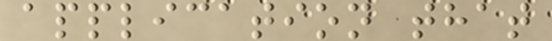application that
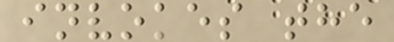invokes the
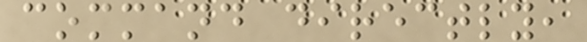command directly,
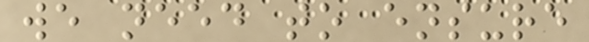we need to ensure
